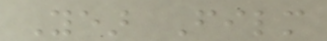Year Film
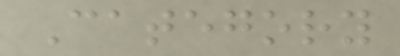Category
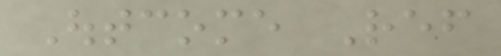Outcome Ref
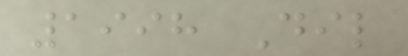1998 Dil
